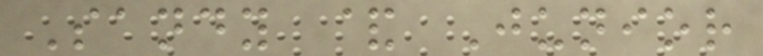Sandy & Junior
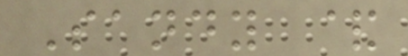Sandy &
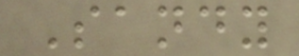Sandy
